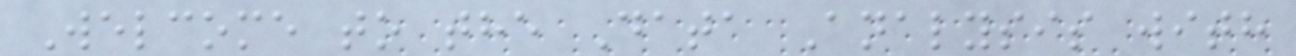Welcome to the Data Analysis with
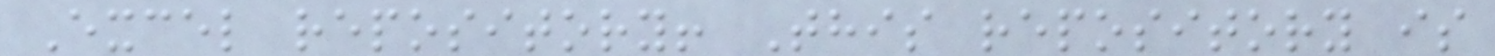Excel repository! This repository is
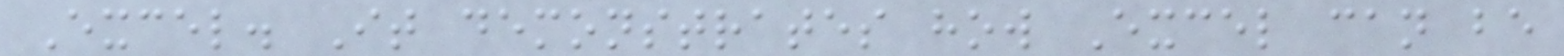Excel. It demonstrates how Excel can be
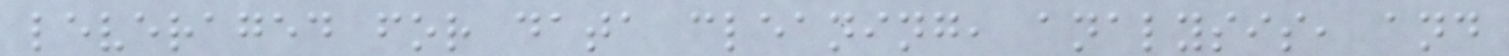leveraged for data cleaning, analysis, and
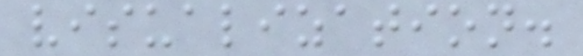visualization.
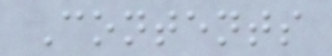Contents
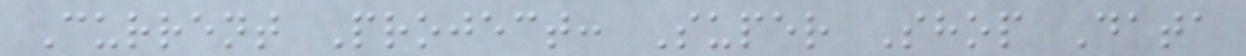Current Project: Super Shop Data
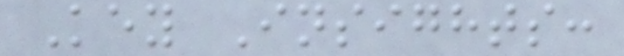Key Insights:
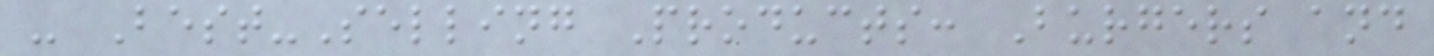- Best-Selling Products: Burgers and
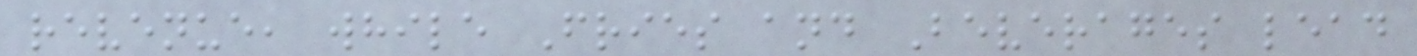revenue, while Fries and Beverages lead
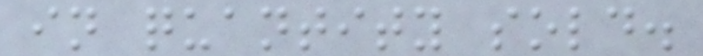in quantity sold.
